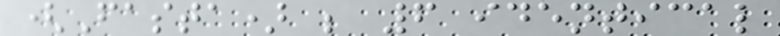(Fasta) ; 6 identical
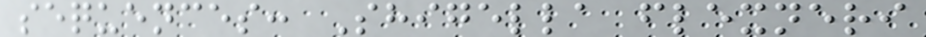sequences: Shigella flexneri
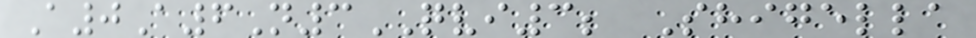A0A6N3QVI3; Shigella
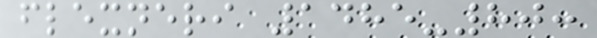flexneri 1485-80:
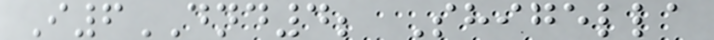I6DND4; Shigella
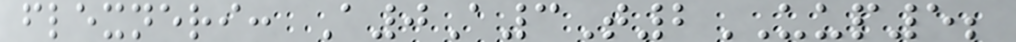flexneri: A0A3T2UUP5;
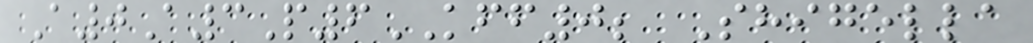A0A3P6KFF0; Shigella
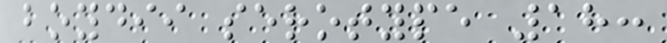boydii serotype 18:
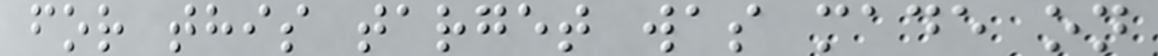for this target was made on
